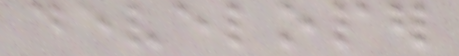developer
